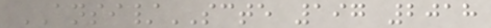ANSI/SCTE 197 2018
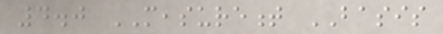4.0 MEASUREMENT BASIS
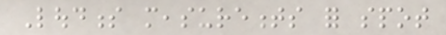Loudness measurements for spot
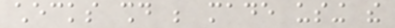checks should be made using the
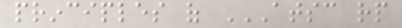principles of ATSC RP
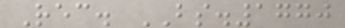Rec. BS.1770
